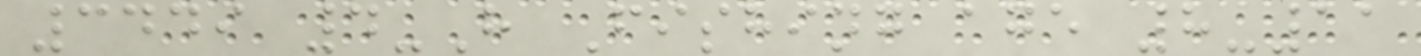3449 4-H Fishing age 8-11
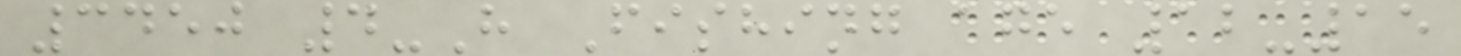3450 4-H Fishing age 12-15
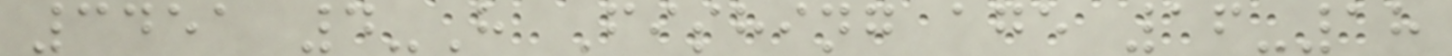3451 4-H Fishing age 16-18
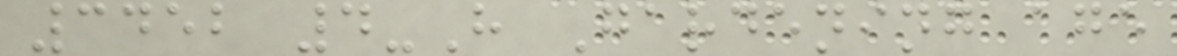3452 4-H Gardening age
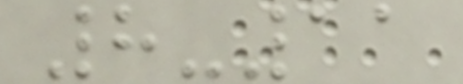8-11
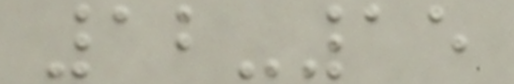12-15
